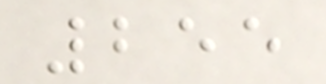255
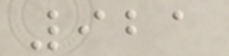921
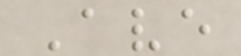Ave
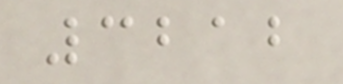3212
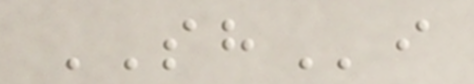SHi
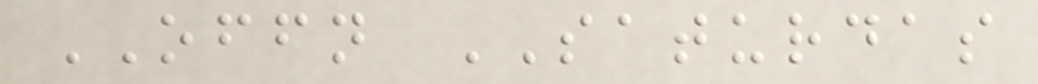OFFN SATURDAS
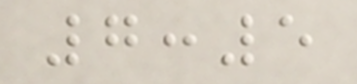7:5
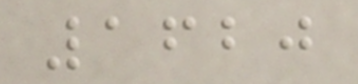1620
